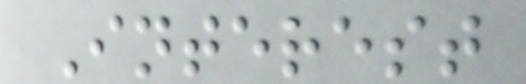Interest
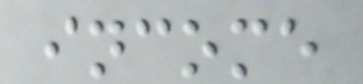income
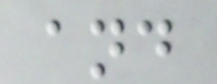and
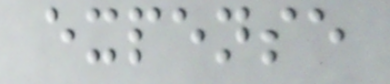expense
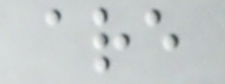are
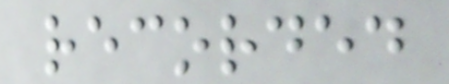recorded
